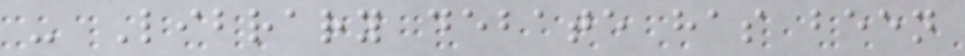- Library debate has been
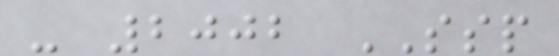- 2002 SSP
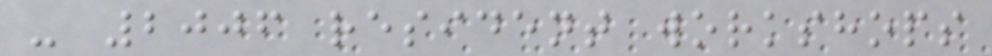- 2006 resident workshops
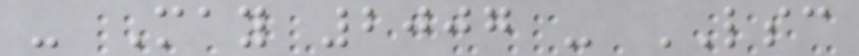- May 2007 - LSC
